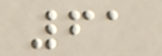61
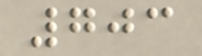703
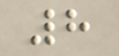8
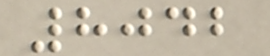8042
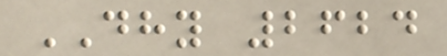DHY 2624
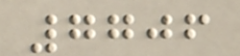7706
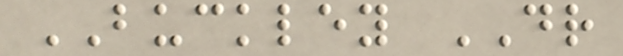BUCKLEY DR
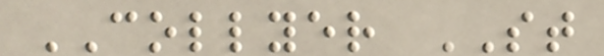COLLYER ST
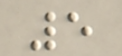5
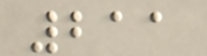211
